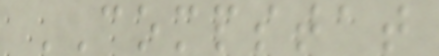COMPSTAT
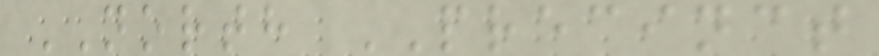NORTH PRECINCT
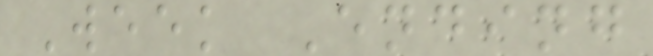Week Ending
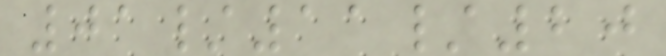01/11/20
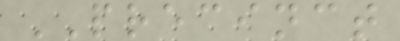PRECINCT
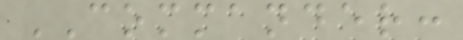COMMANDER:
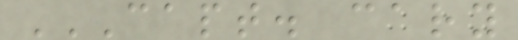CAPT. CARY
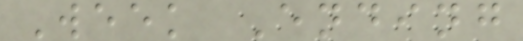Week Ending
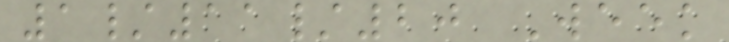1/11/20 Week
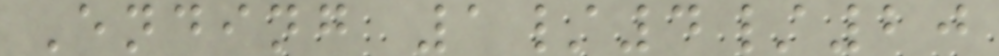Ending 1/4/20
